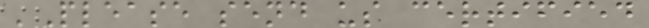'Please send us certified
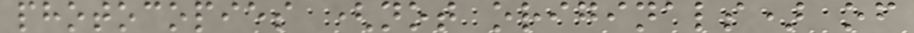photocopies (not originals) of
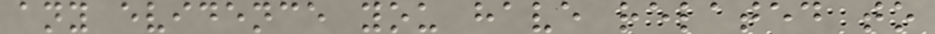any evidence you have related to
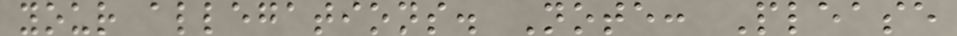your allegations. Note: Please
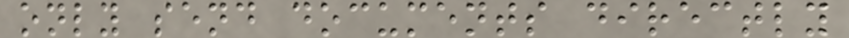only send documents directly
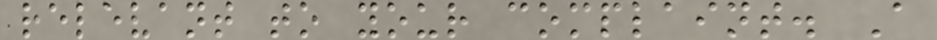relevant to your complaint. A
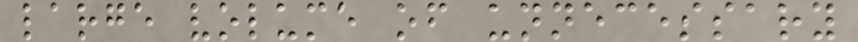large volume of unnecessary
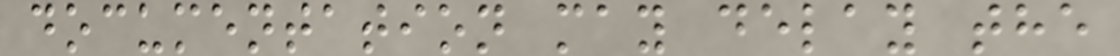documentation may delay the
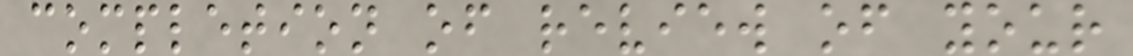completion of review of your
